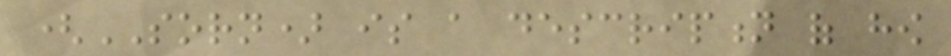(SORN) is a description of how
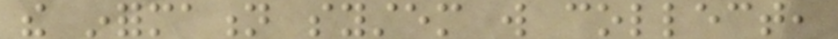the information system will collect,
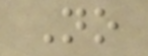No
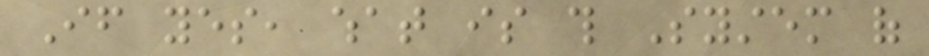If yes, what is this System of
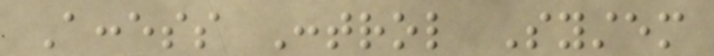Access Control System
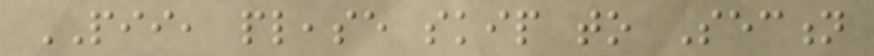PII, please skip to Section
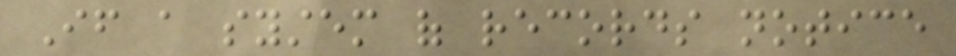If a system of records notice
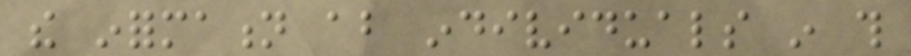the information about individuals in this
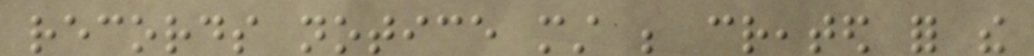records notice must be created for the
